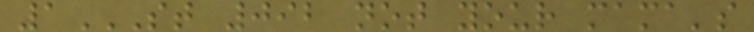1ST 092 NOT YOUR MAMA'S
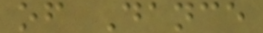of Dance
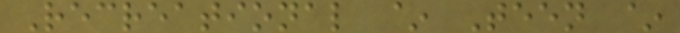Recreational ~ Teen ~
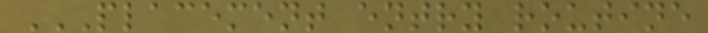PLACEMENT ENTRY ROUTINE
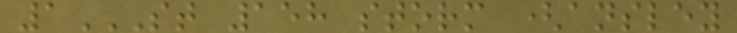1ST 158 STORM (ANSLEY
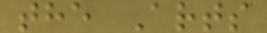the Arts
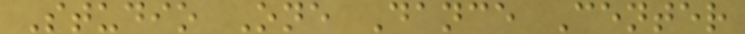Studio One Dance Center
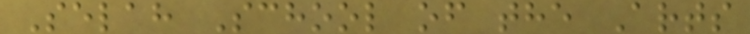Selah School of the Arts
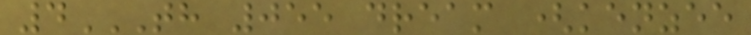4TH 055 DREAM (KENZEE
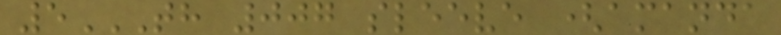5TH 007 SLEEVE (AMANDA
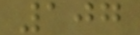107
